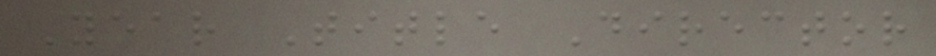Year Title Director
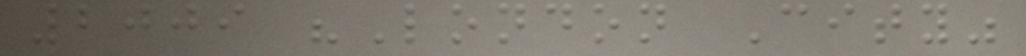2009 "London City"
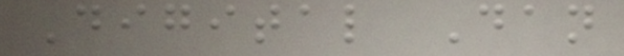Digital Dan
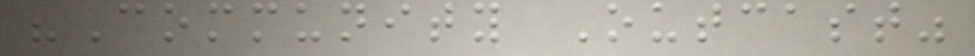"Community Outcast"
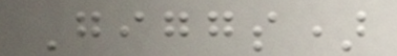Giggs)
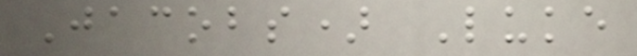Jacobs) Luke
